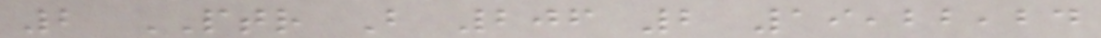2 PTR B 206 2 19,22,24
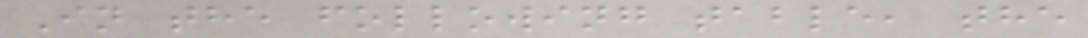In the following table, the
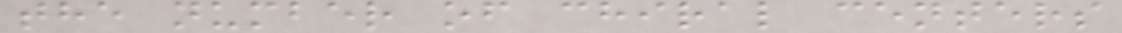the number of chiral centers
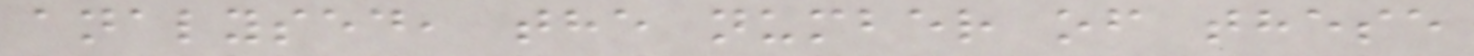analysed, the number of these
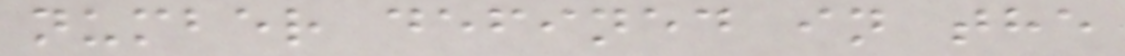number defined in the
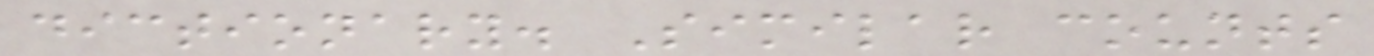dictionary. Similar counts
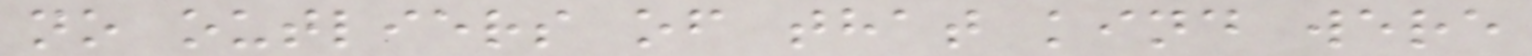no outliers of that kind were
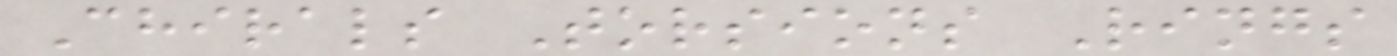Chirals Torsions Rings
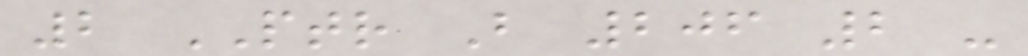2 PTR B 206 2 -
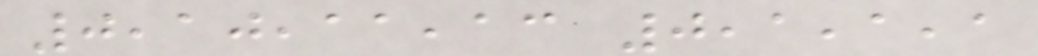0,10,11,13 0,1,1,1
